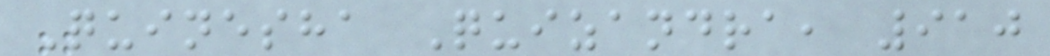Quinesha Quizandra, 910
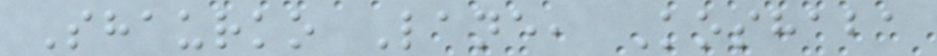Shaurko Lane, Koshaba
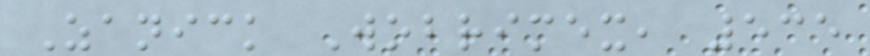Zanick Wobrimex, 535
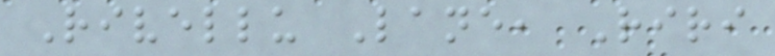Rivellu Lane, Riri
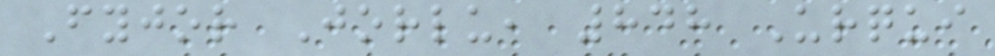Fyjor Jorlu, 848 Urqui
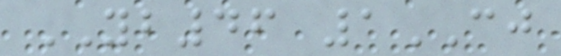YB46 1CJ
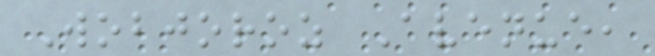Wobjoroz Avenue,
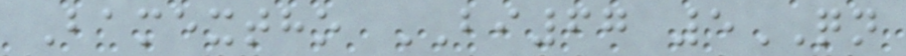Bamextho BI67 5QN
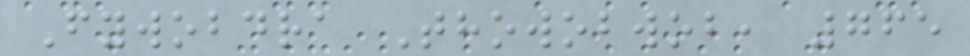Fywobdra Thowobwob, 765
